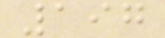197
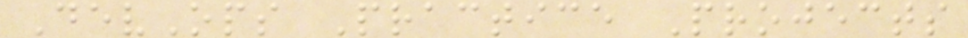DevOps Practice Projects
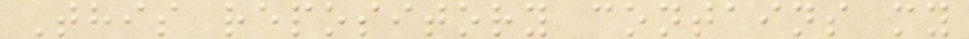This repository contains my
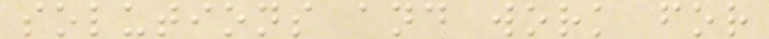solutions and work for
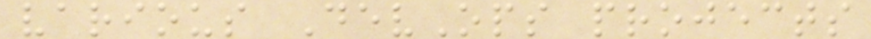various DevOps projects
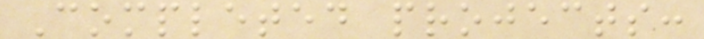Completed projects:
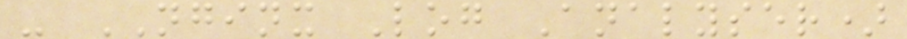- NGINX Log Analyser)
